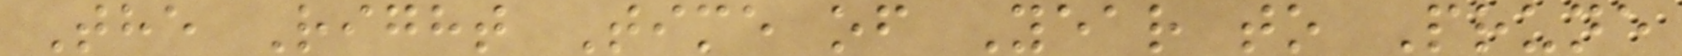The Right Time of Year to Prune
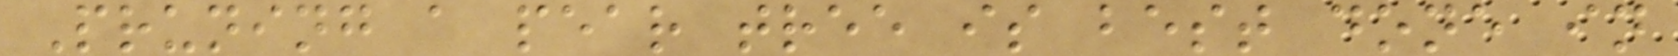Pruning a pear tree is best done in
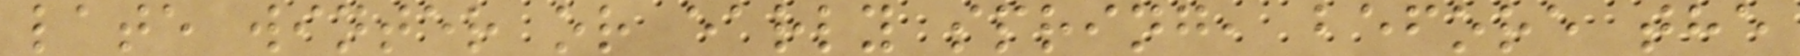late winter or early spring, before the
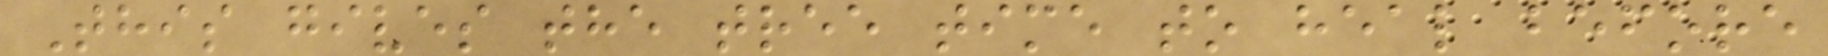This gives the tree time to heal before
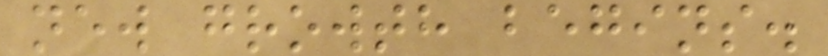new growth begins.
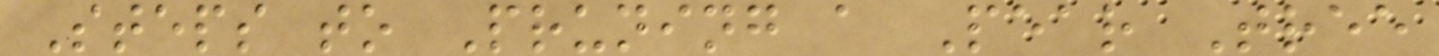Steps to Pruning a Pear Tree
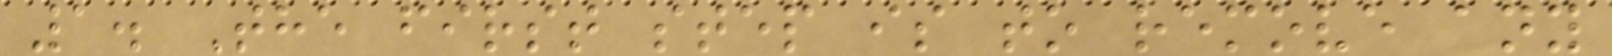1. The first step is to remove any
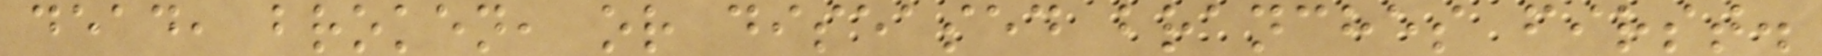dead, broken, or diseased branches first.
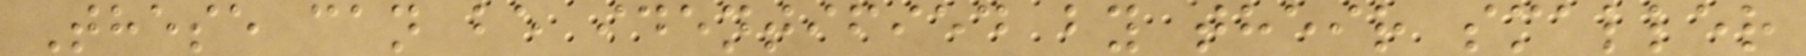These can be identified by their smaller
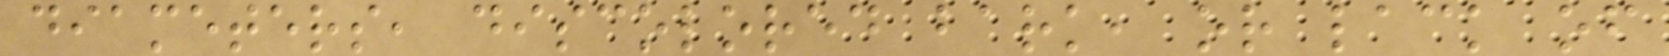diameters, discolored bark, or lack of
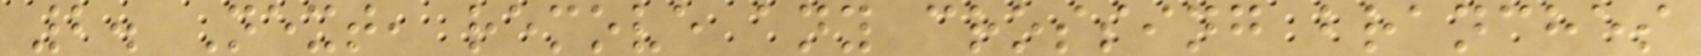2. Next, remove any crossing branches
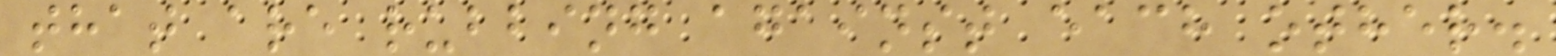that are rubbing against each other.
